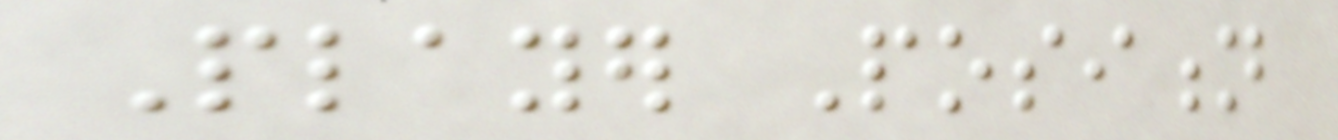Player Position
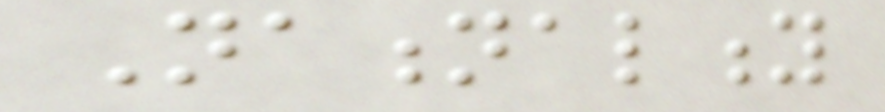Nationality
